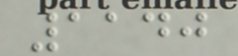1140
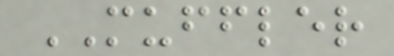MUFFLER
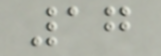17
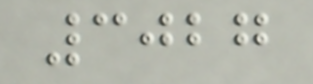3027
